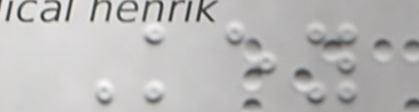Key
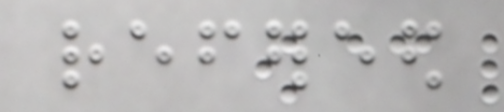refereed
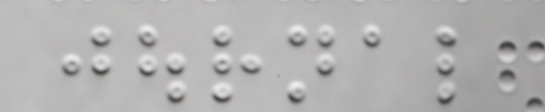journal
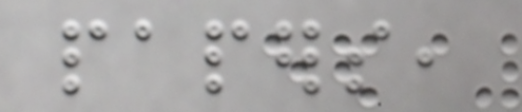papers,
